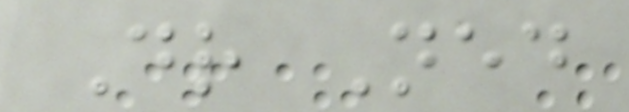Dr Ned
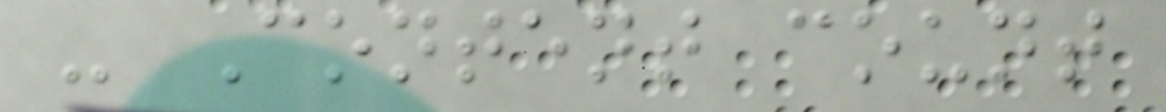- Content count
